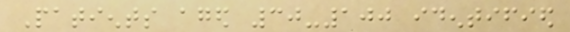Patients aged 30-100 identified
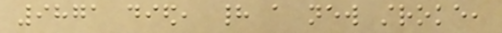9871 died, had a new stroke,
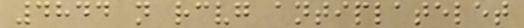4844 not receiving antiplatelet
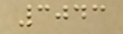3043
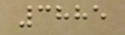3885
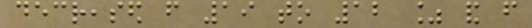decreased from 19 to 12 % and from
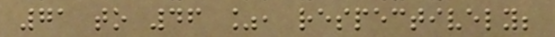71 to 46 %, respectively;
